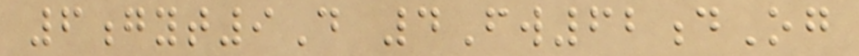6gyt9D 4Fw62dOg
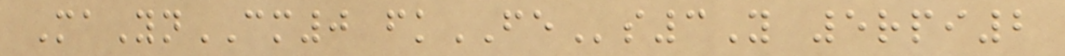MaYnCM0 fkFEs3Y 5rpi2
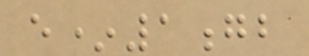e*1gb
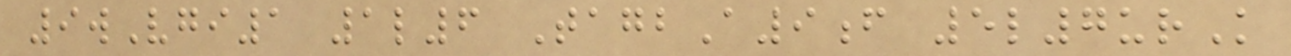9wVgi1 1l6 TagbA9f 5l7urK
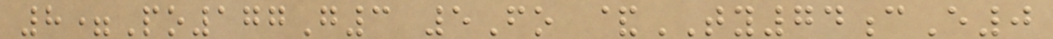8=Po177G3 5Fo &TY74cE0
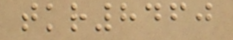tkr8460
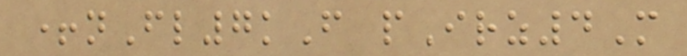+nFl7kF pIrz4M
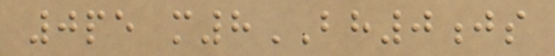0pe m8BH0js
